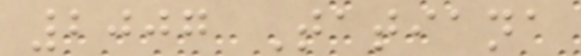2007 Tatiana
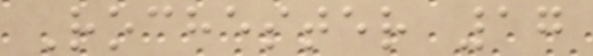Rochester 17
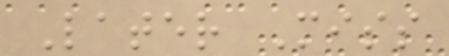Later Miss
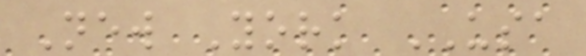New York USA
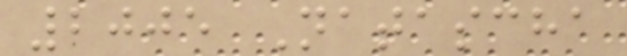2005 Natascha
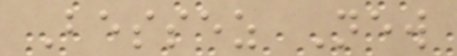Bessez New
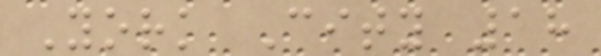York City 18
